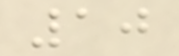10
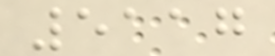5117
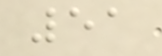51
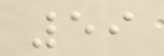59
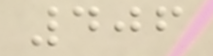406
